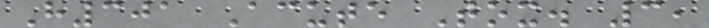H301 Acute Tox. 3,
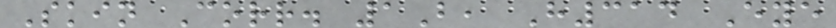Skin Corr. 1B, H314 Eye
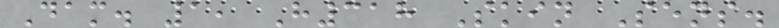Dam. 1, H318 Skin Sens.
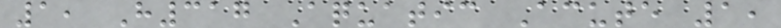1, H317 Aquatic Acute 1,
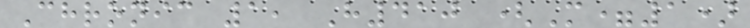Chronic 1, H410 (M=1)
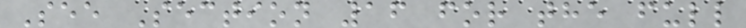See Section 16 for the full
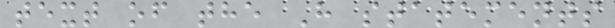text of the H statements
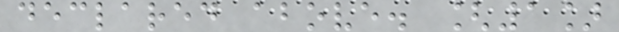declared above. [1]
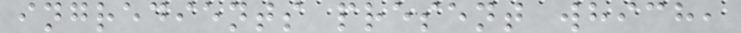ingredients present which,
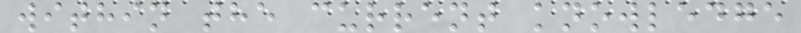within the current knowledge
